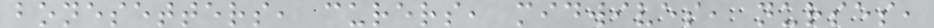bonesetters, curers, midwives, nurses,
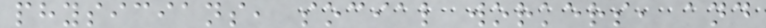physicians, social workers, and
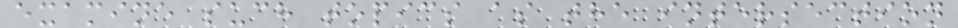examine such topics as the intersection
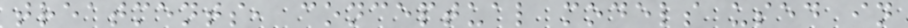treatments, conceptual models used in
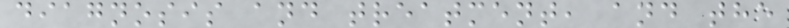diagnosis and treatment, and the
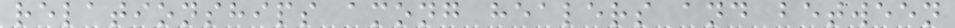relationships among healers and between
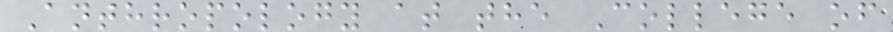Anthropology at the College of
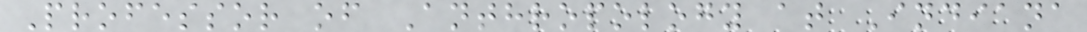Professor of Anthropology at Indiana
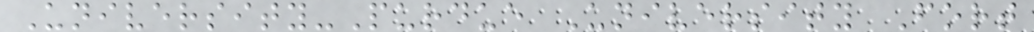University-Purdue University Fort
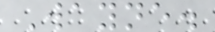Wayne.
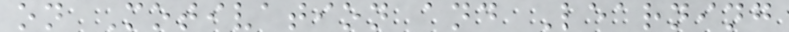on Motivation and Learning
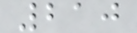210
